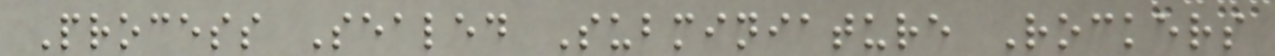Process Sealed Subminiature Rockers
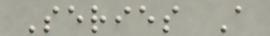Series A
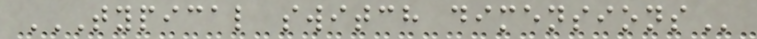TYPICAL SWITCH DIMENSIONS
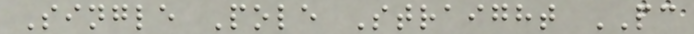Single Pole Straight PC
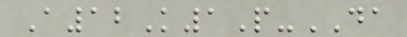A12K1P-DA
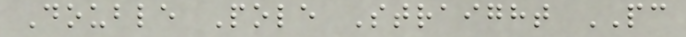Double Pole Straight PC
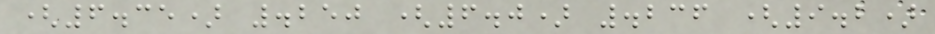(6.35) .250 (6.0) .236 (9.2)
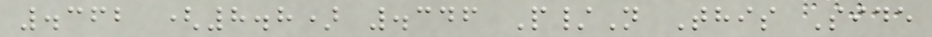.362 (8.8) .346 P/N This Side
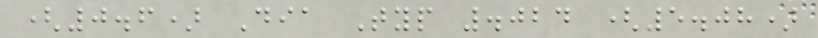(0.6) Dia Typ .024 (5.08)
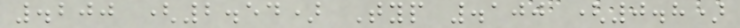.200 (2.54) Typ .100 (0.8)
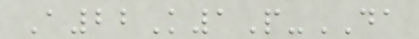A22K1P-DA
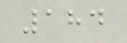184
